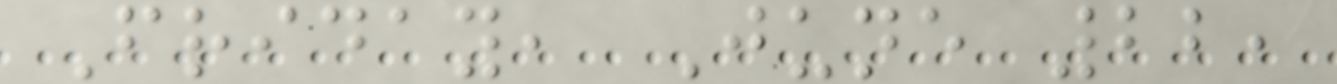Friday, June 22,
